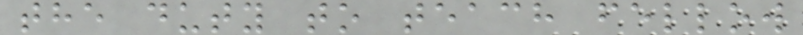the duty to teach fellow
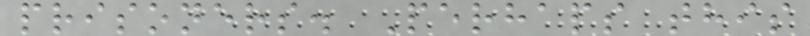prisoners. Perhaps this
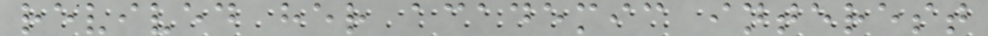revived her academic interest
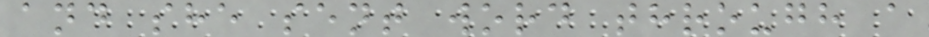and she sent word through a
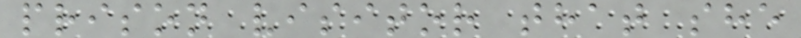prison visitor that she
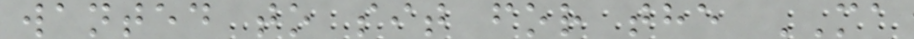wanted to sit for the MA
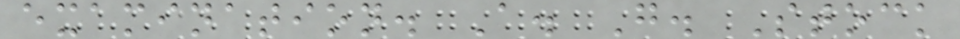examination. A. G. Stock
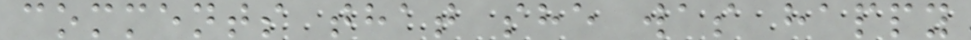comments that she was happy
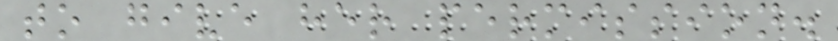to give her permission.
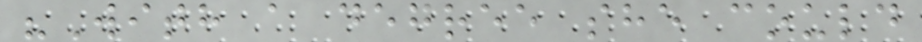"With a degree she could
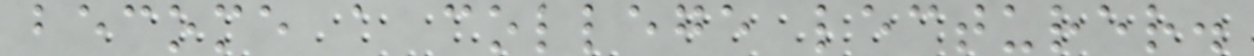become a college lecturer.
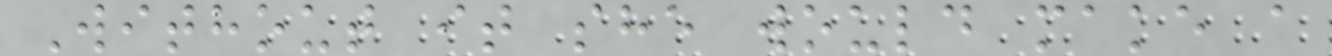Without it she would make a
